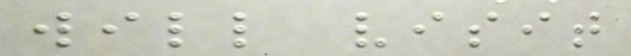will visit
